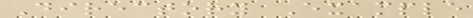Directory Example
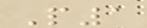P1
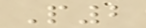P2
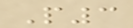P3
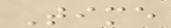Time
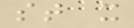st x
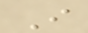I
